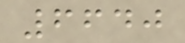6640
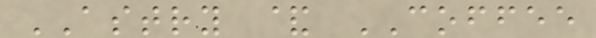ASTRY & COFFEE
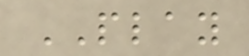PLAY
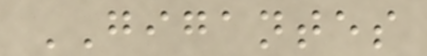GIGANTES
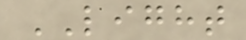LIGHT
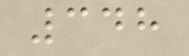348
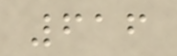616
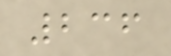236
